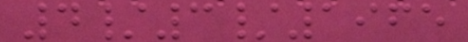4/3/1965
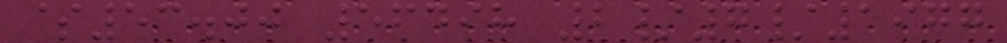$53.00 56498 2/7/1977
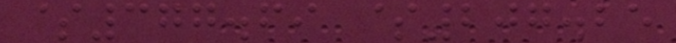$377.69 $207.25
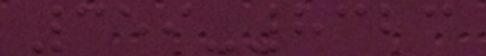359-8323
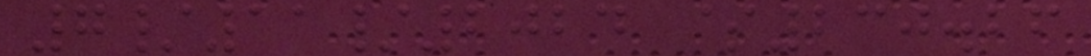7/11/2024 $230.26
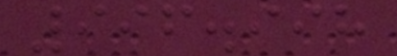996.998
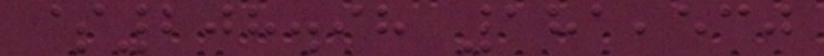$208.98 181,530
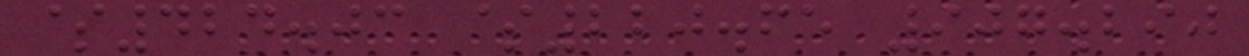$424.03 $220.65 907.290
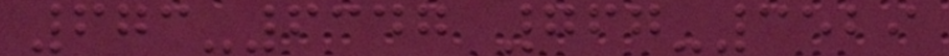673-6347 767-3529
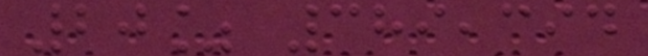20% 389,394
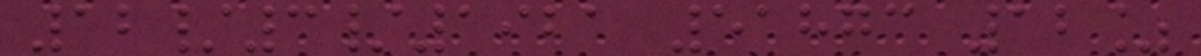12/3/1921 51873 12%
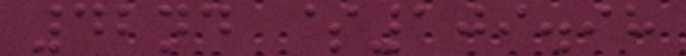42nd $109.98
